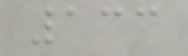133
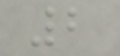2
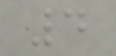4
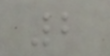2
